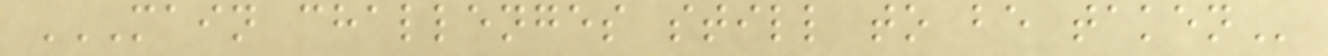MAIN CHALLENGES STILL TO BE TAKEN
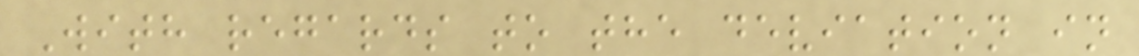With regards to the deviation in
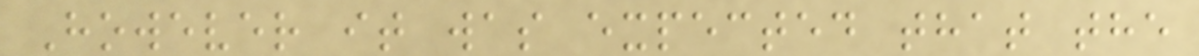However it was expected that the
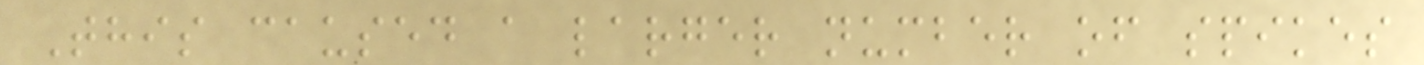This caused a larger number of spikes
